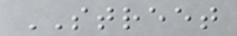STREET
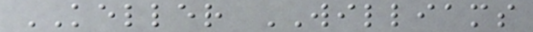KELLER WILLIAMS
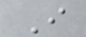I
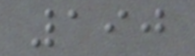190
